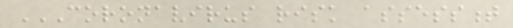CORONAVIRUS RISK ASSESSMENT
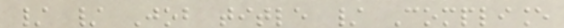/ / Job title / Compliance
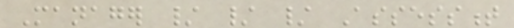Manager / / / Assessment
